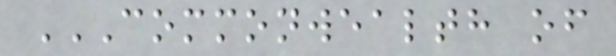COMMONWEALTH OF
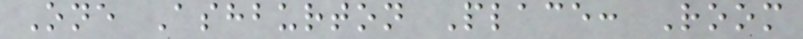One Ashburton Place: Room
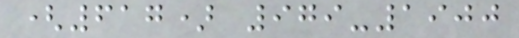(617) 979-1900
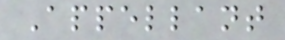Appellant
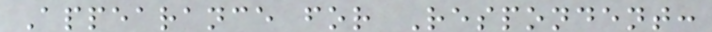Appearance for Respondent:
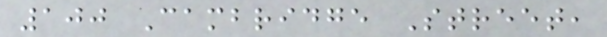100 Cambridge Street,
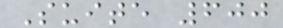Suite 600
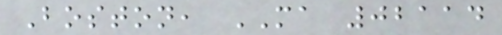Boston, MA 02114
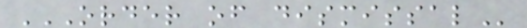ORDER OF DISMISSAL
